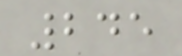245
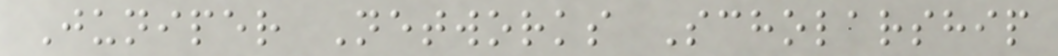Juniper Networks Scholarship
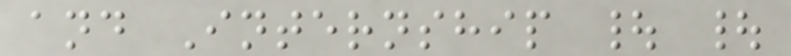and Internship | |
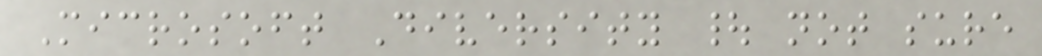Microsoft Diversity | not sure
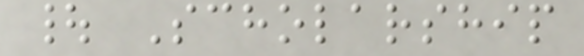| Scholarship
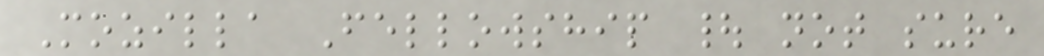Mozilla Fellowship | not sure
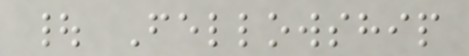| Fellowship
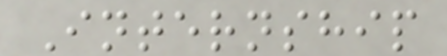Internship
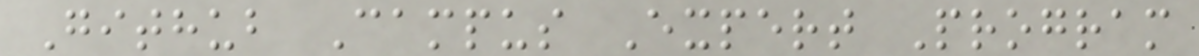Github Campus Expert Program
